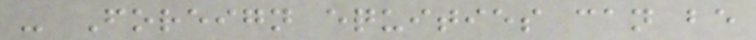- Foreign equities can be
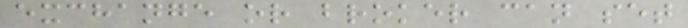exchange or broker can set
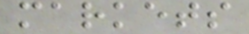markets
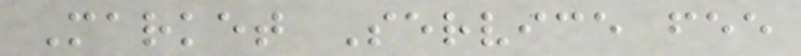Market Service fee
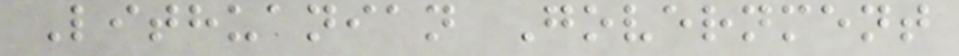Lithuanian Government
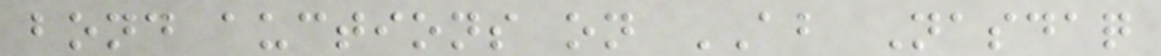bond auctions on AB Nasdaq
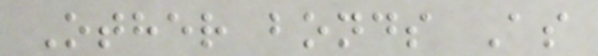Other bonds As
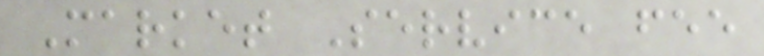Market Service fee
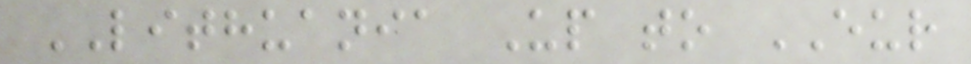LITHUANIA Up to EUR
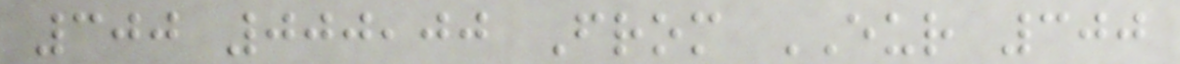300 000,00 From EUR 300
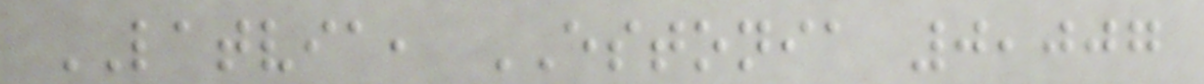LATVIA, ESTONIA 0,007
